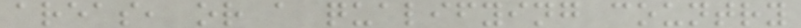areas, or a qualifying country
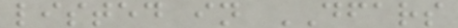listed in DFARS
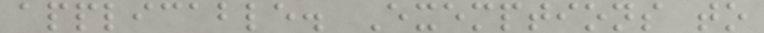applicable. Exemptions to
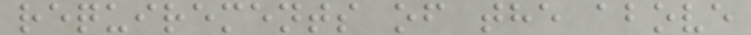requirements of the above
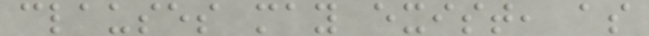clauses may exist, as
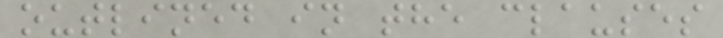outlined in the clauses
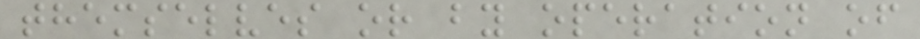themselves or by operation of
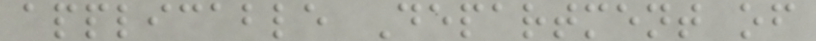applicable Department of
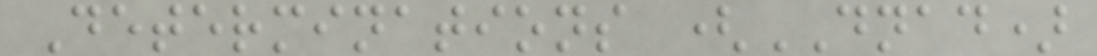Determinations (DNAD)
